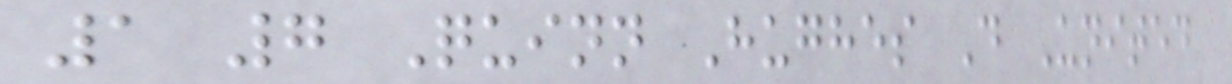1 7 Quinn Hughes D United
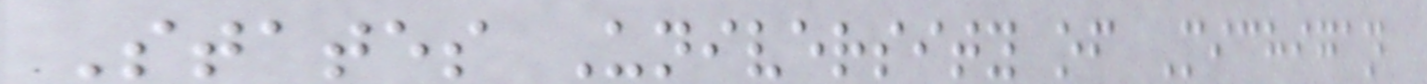States University of Michigan
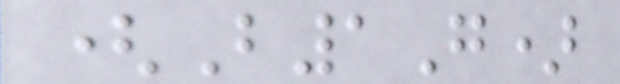(B1G)
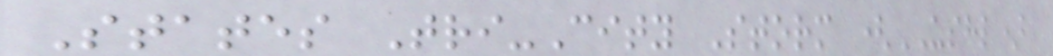States Tri-City Storm (USHL)
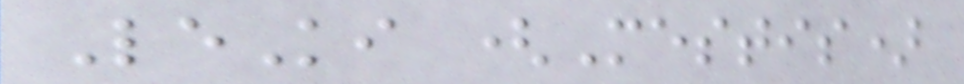LeKi (Mestis)
